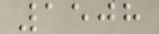1508
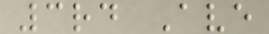3rd Ave
